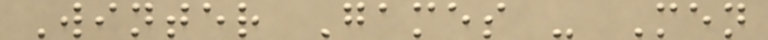Winter Games - Men
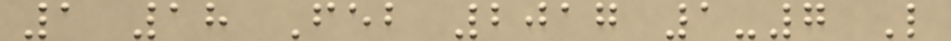1 18 Feb 2017 1-7 L
